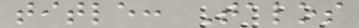title: Talos
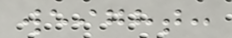weight:
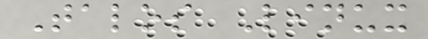Talos Linux
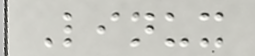Linux
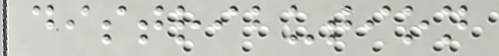distribution
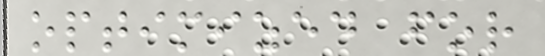optimized for
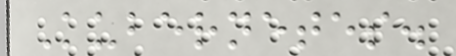Kubernetes.
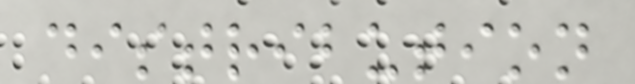distribution
